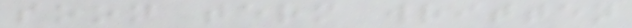soon term written
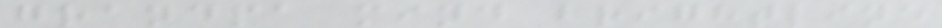grandpa mind brightline
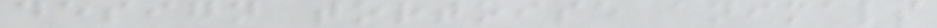design tortoise animals
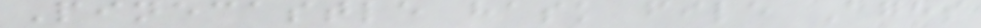Pinecastle hask file Ages
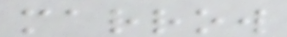marrow
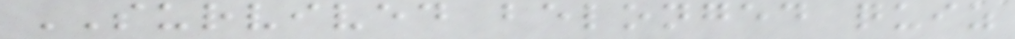SURVIVED belonged quiz
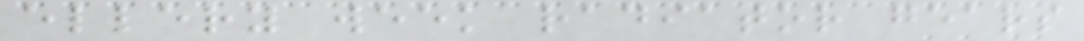ellery week radiator gears
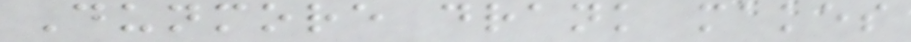Dunmore drank makes
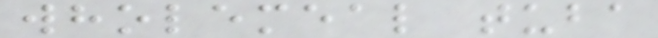wholemeal tuba
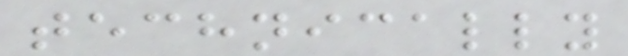technically
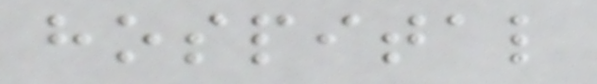hospital
